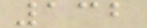132
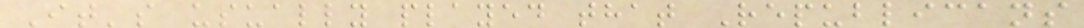It's usually played that Republicans
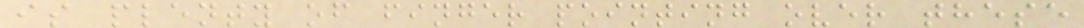is plenty of finger pointing over these
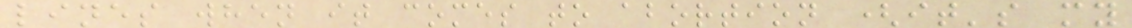lines when it comes to abortion (it's my
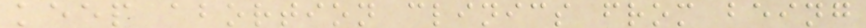keep abortion clinics from being
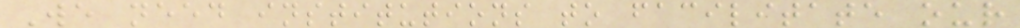We need institutions to facilitate our
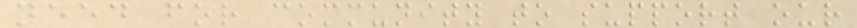need for community to support our
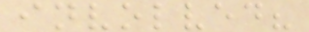involved?
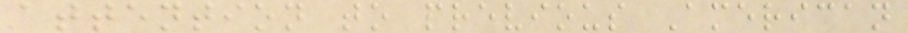attention to previous American
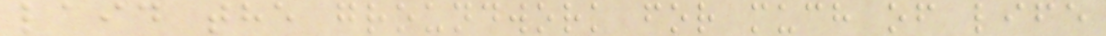laid the groundwork for much of life
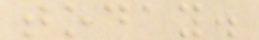today.
